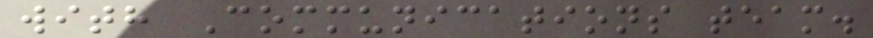with Communications team.
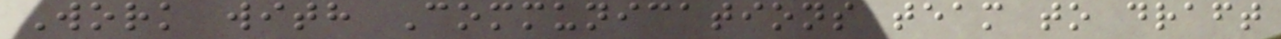Work with Communications team to draft
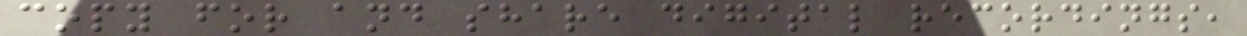copy for and share digital recordings,
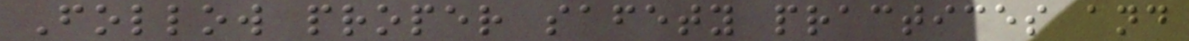Follow proper safety practices and
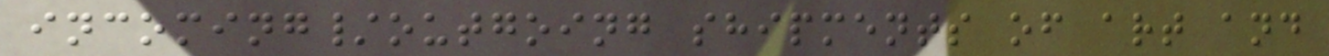incoming/outgoing shipments of art and
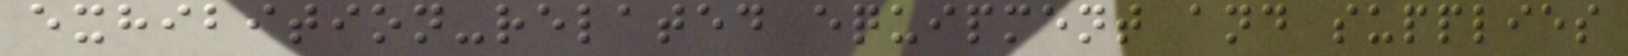exhibition-related equipment and supplies
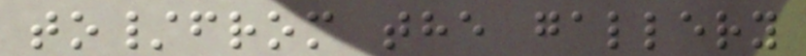to/from the gallery
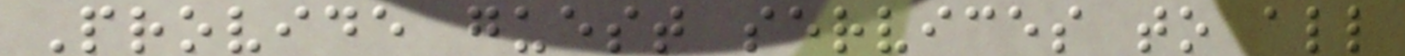Provide guest services to all
